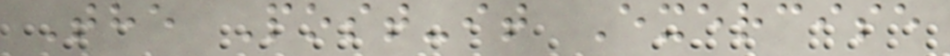The Post-it Exercise
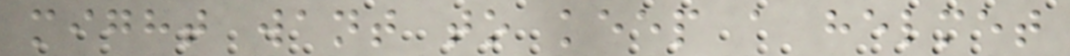might want to keep a helmet
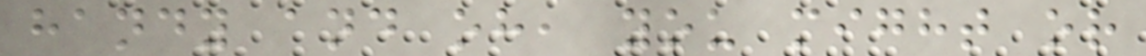handy and oh, you might or
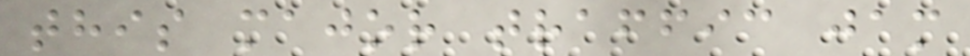this major traffic jam
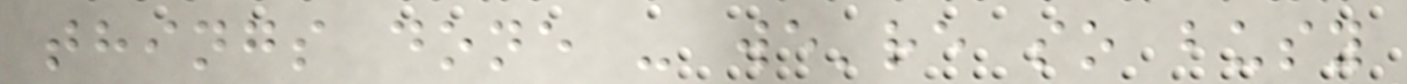things done - we're so busy
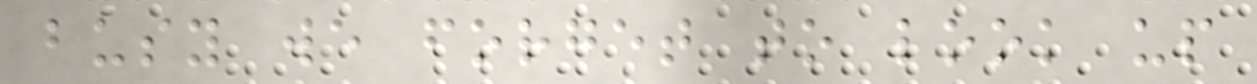busy we forget to look up
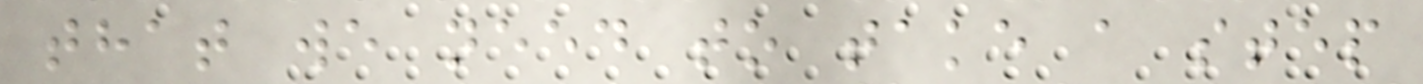that we need to take a step
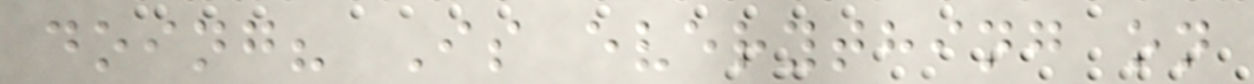doing? Is everything on
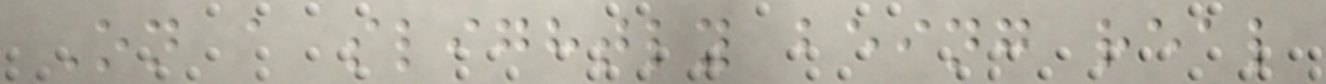On a slightly being real
